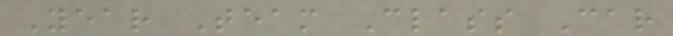Year Team Class Car
